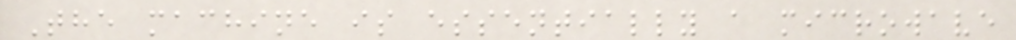The machine is essentially a microwave
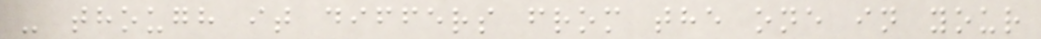- though it differs from the one in your
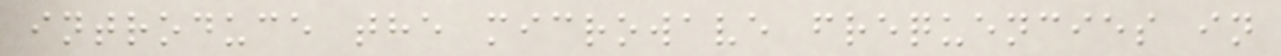introduce the microwave frequencies in
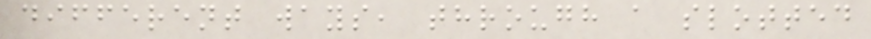different ways, through a slotted
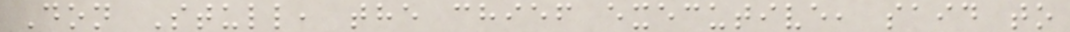Don Stull, the chief executive, said to
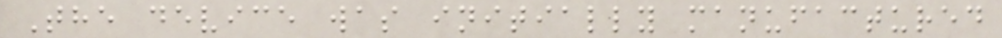The device was initially manufactured
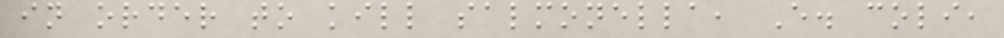in order to kill salmonella, E. coli,
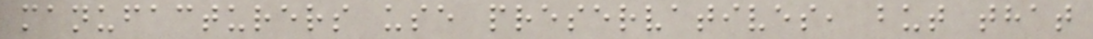manufacturers use preservatives, but that
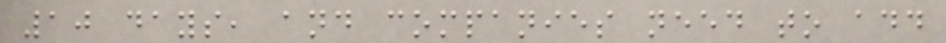10 days, and companies need to add
